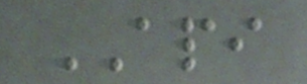API
